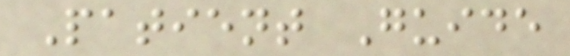Patient Guide
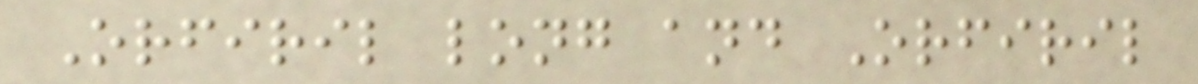Orfiril long and Orfiril
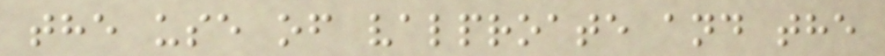the use of valproate and the
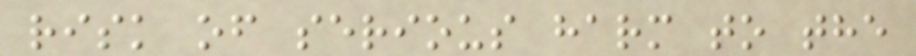risk of serious harm to the
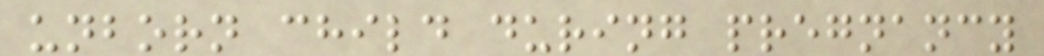unborn child during pregnancy
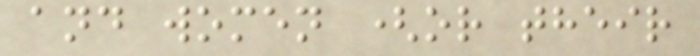and women (or their
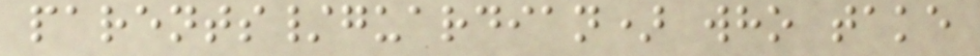parents/guardian) who take
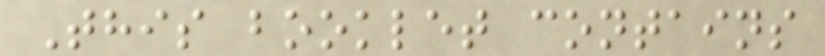This booklet contains
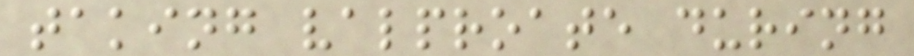taking valproate during
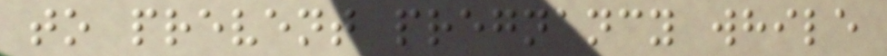to prevent pregnancy while
